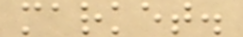market.
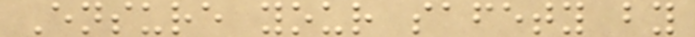Ensure your safety by
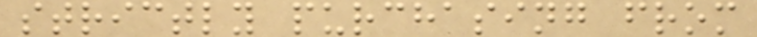strictly purchasing from
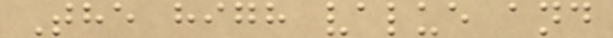The high value and
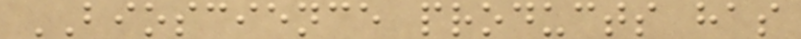BIOSCIENCE products has
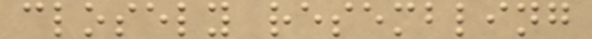closely resembling
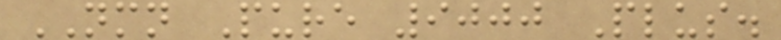NMN Pure 9000 Plus.
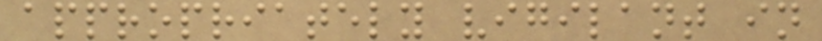appropriately vigilant in
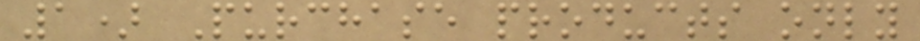1) Purchase products only
